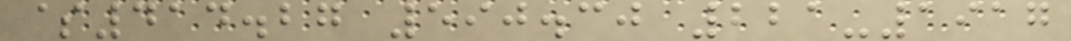$414.27 590.30 221-1917
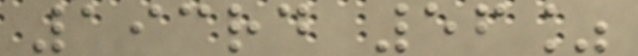193rd 56%
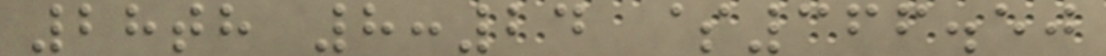28th 8:24 $366.50
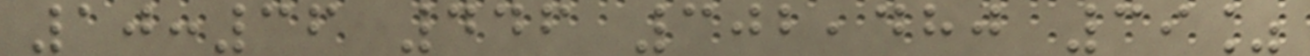10:36 446 302,480 39%
